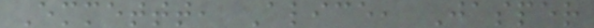Emmettt, Alice, Jasper
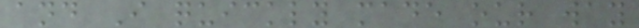and I quickly made our way
